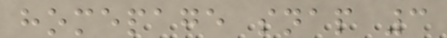homepage snap 3
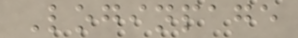Loginpage
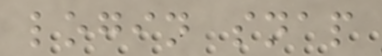login snap
